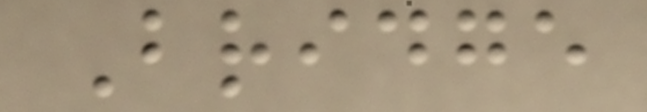Bridge
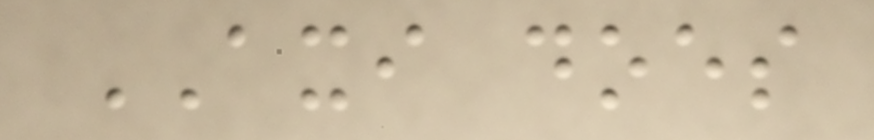AXI does
